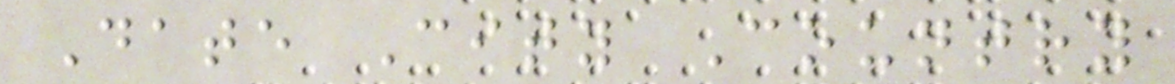Date City Country
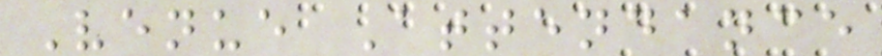Venue Attendance
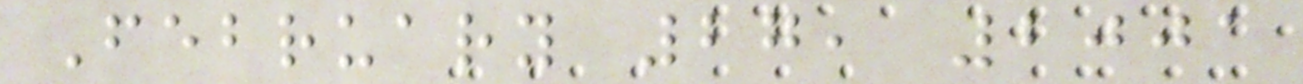February 27, 2001
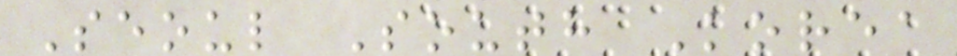Seoul South Korea
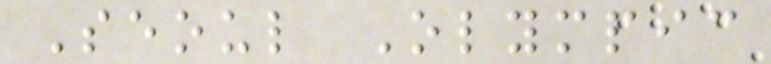Seoul Olympic
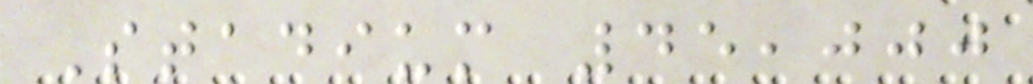Stadium 45,000
